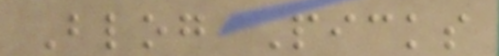Blog Picks
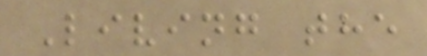Living the
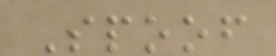Spoof
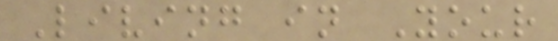Living in Your
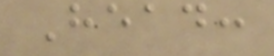Head:
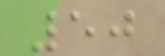50
